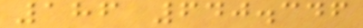186 640.346
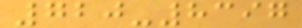720-8397
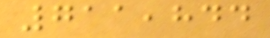711,844
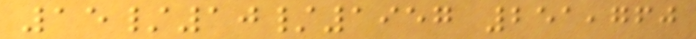15/10/1957 251,760
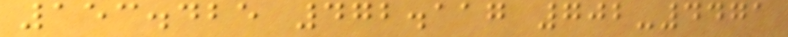153.425 472.117 702-4471
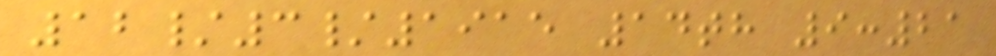12/3/1915 14th 9:21
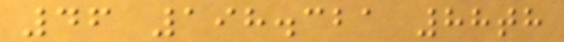46 198.321 88th
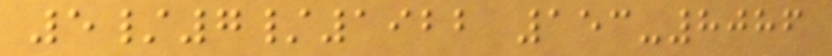5/7/1922 153-8086
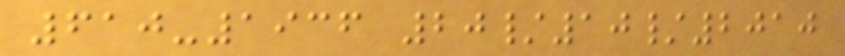610-1936 20/10/2010
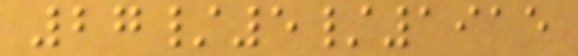27/5/1915
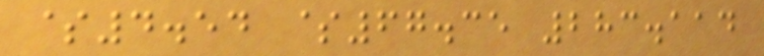$4.54 $67.35 283.114
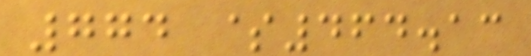774 $464.13
